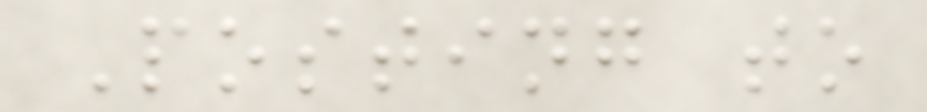Posting to
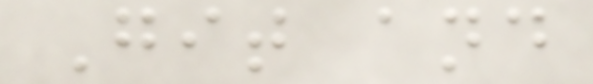Git and
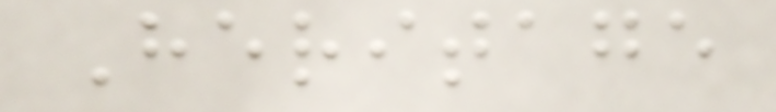Heritage
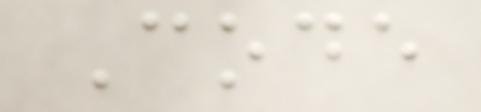Code
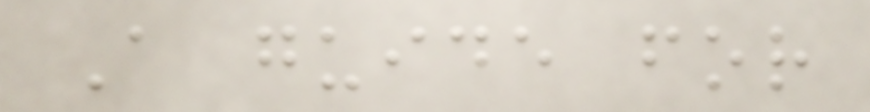A guide for
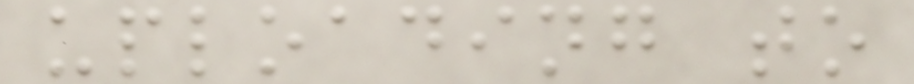uploading to
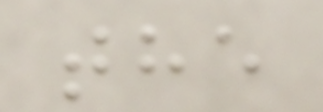the
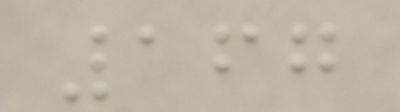167
